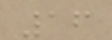16
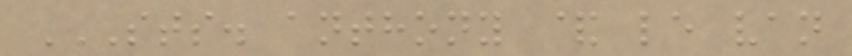STS. ANTHONY & LE VAN
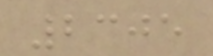2305
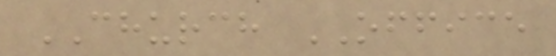CHURCH OFFICE
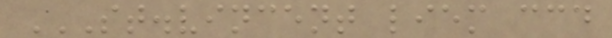ST.VINCENT LIEM CCD
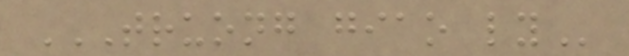TRUONG GIAO LY
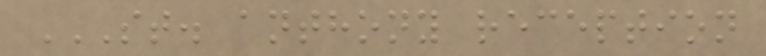ST. ANTHONY RECEPTION
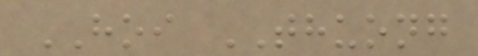HOI THUONG
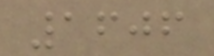1606
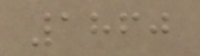1860
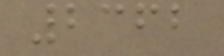2362
